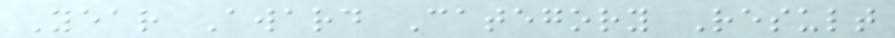Year Award Category Result
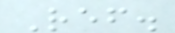Ref.
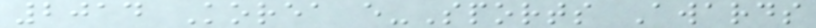2014 Korea e-Sports Awards
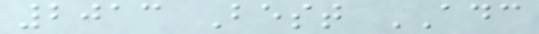2013 Best ADC
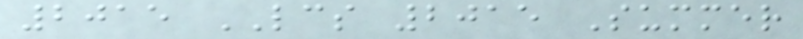2015 LCS 2015 Summer
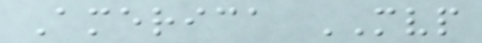America MVP
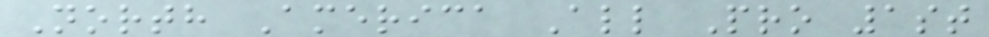North America All Pro 1st
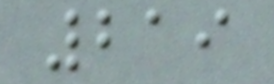219
